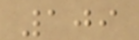109
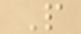P
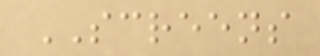SCREENS
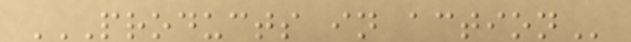PRODUCTS IN ACTION
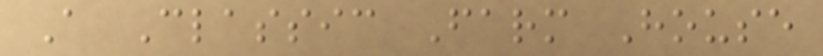A Classic Farm House
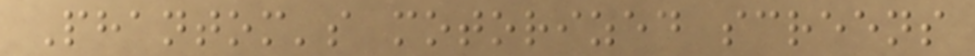Phantom's motorized screens
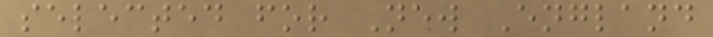selected for New England
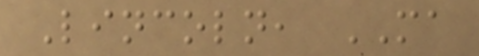Lincoln, MA
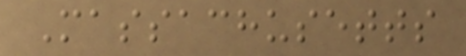Massachusetts
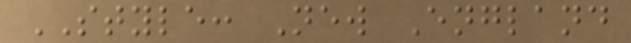STYLE: New England
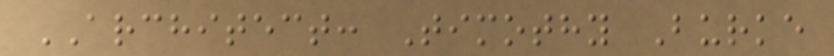ARCHITECT: Timothy Burke
